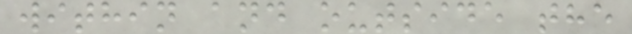within and outside the
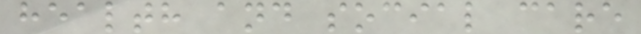health and social care
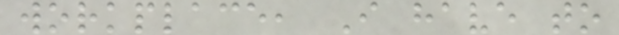workplace, I have to
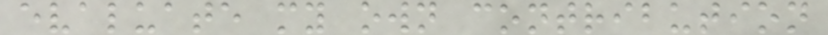evaluate my own contribution
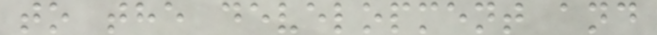to the development and
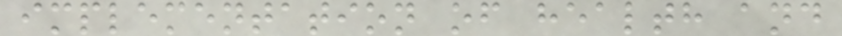implementation of health and
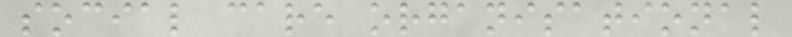social care organisational
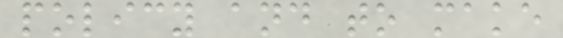policy and to make
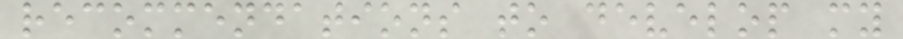recommendations to develop my
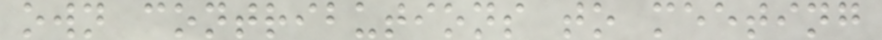own contributions to meeting
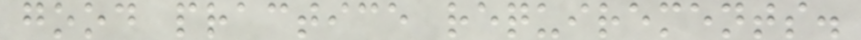good practice requirements.
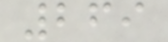269
